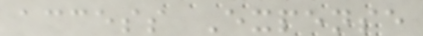access Expense
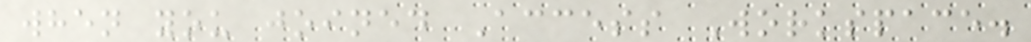when you joined Access Workspace.
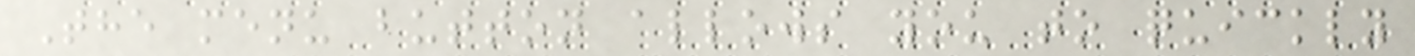The menu button allows you to quickly
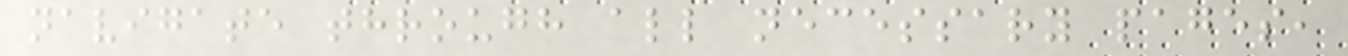navigate through all necessary pages,
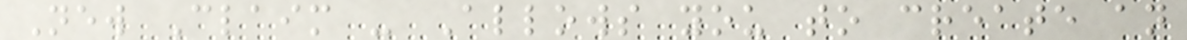New Claim - Allows you to create an
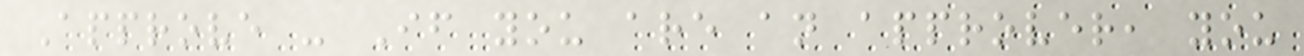Approve - If you are an approver, you
